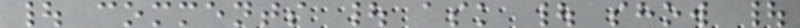| comments | ask | show |
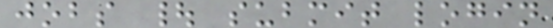jobs | submit login
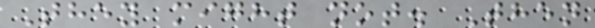They might not. Then
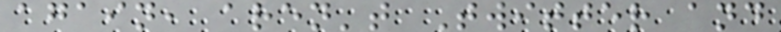again, aren't Twitter and
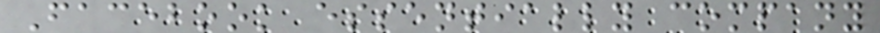Facebook essentially company
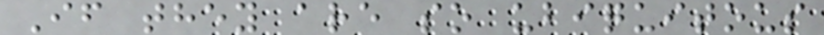If they are so ubiquitous
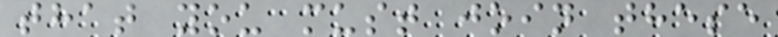that you must join these
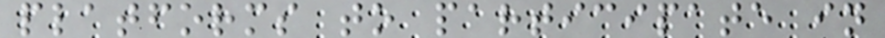platforms to participate in
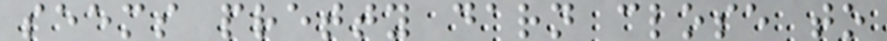seems pretty darn close to
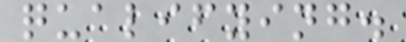qualifying.
